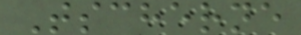Tscherne
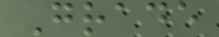Grade
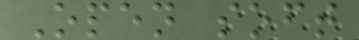Open soft
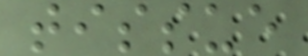tissue
